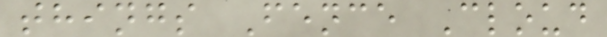things Fence Cloud
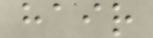hair
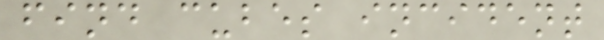find cubes incident
